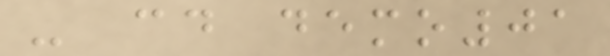- cd demo01
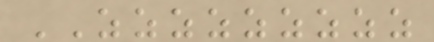ZZZZZZZZZ
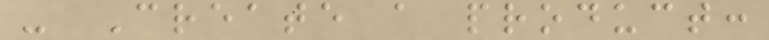- Create a product:
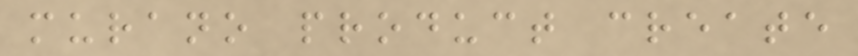murano product create
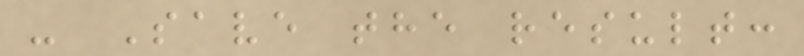- Save the result:
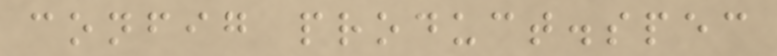config product.spec
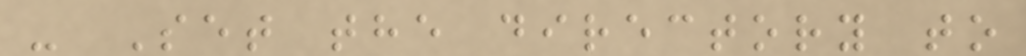- Set the directory to
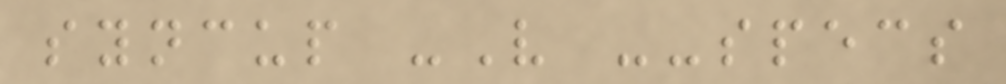syncup -V --specs
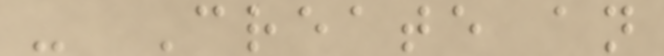- Create an
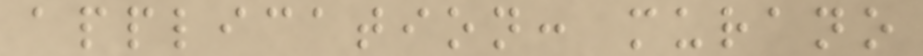application: murano
